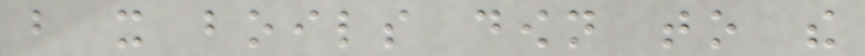but it boils down to the
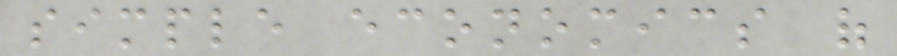simple economics of
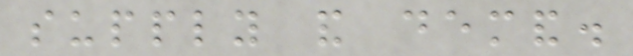supply and demand.
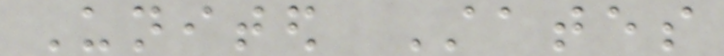United States
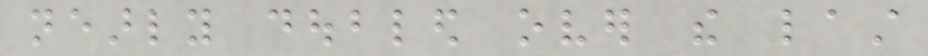nearly doubled over the last
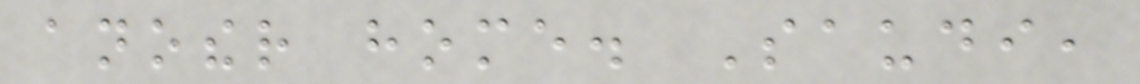another home. Saudi,
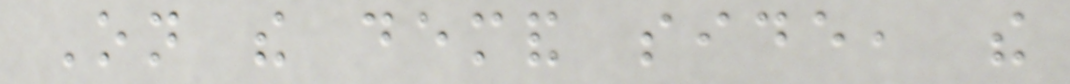On the demand side, the
